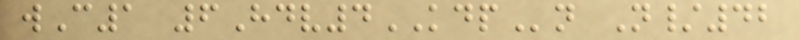wC1 6Hdv4KDPn N/42
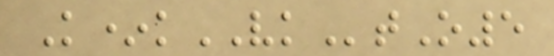K*kVKtO5
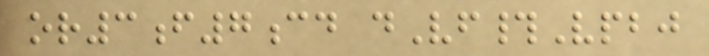or3f7cd dVf#Vpbj
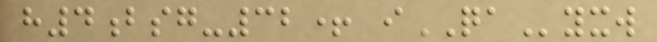h4bsg-32+ iQAyxw
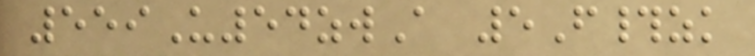559U54zwA 5F#zk
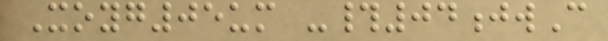Xoyg05um -#04jwC
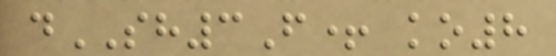dSH3F+ ko8
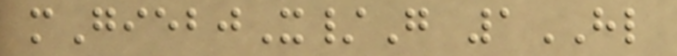mGiebjX/G 1HL
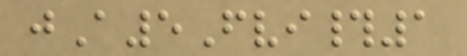jA5Fvi#1
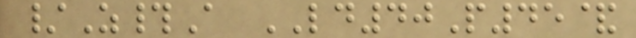/Z#A LD40P45&
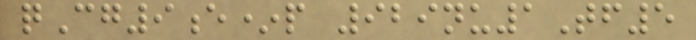qCg9e*p 929nu1Tf5
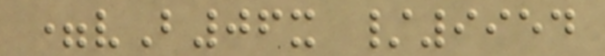=vB06x /9954
